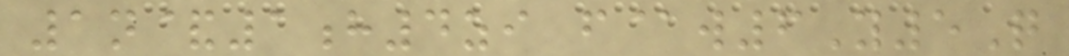1n&1h4zi f@w6Y5Q
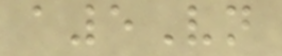a5Vn
